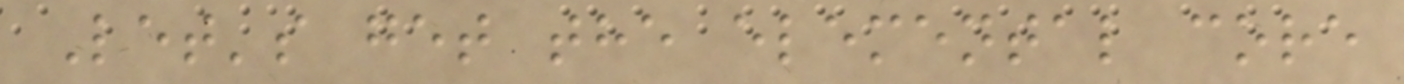Let's get the elemental core
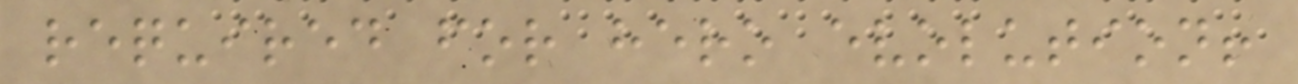required for hero evolution!
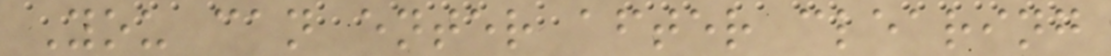You can enter after clearing
